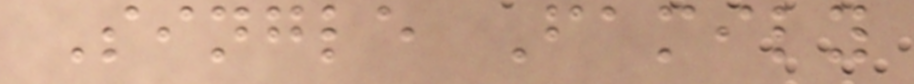Single Family
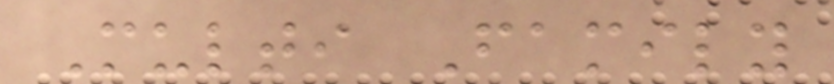Multi Family
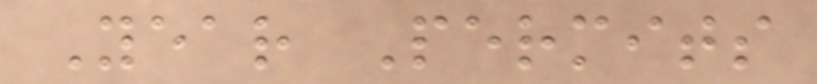Year Permits
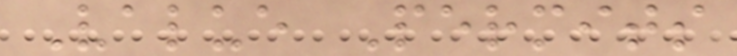Value Permits
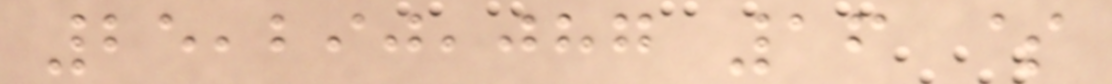25,290,087 16 $
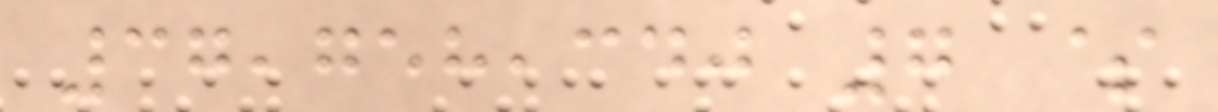37,758,340 7 $
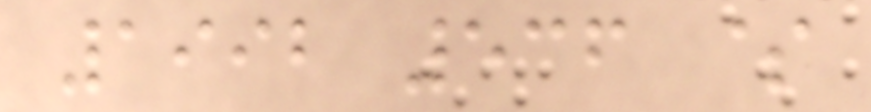1992 536 $
